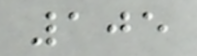105
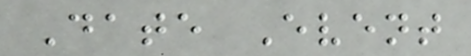Date Event
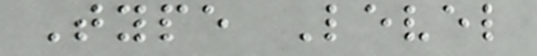Type Level
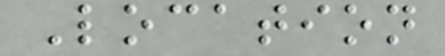Location
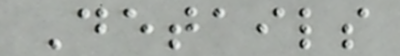Details
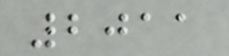2011
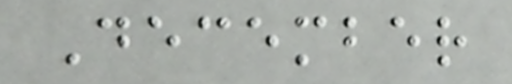December
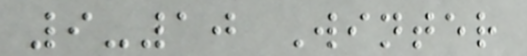9-10 Winter
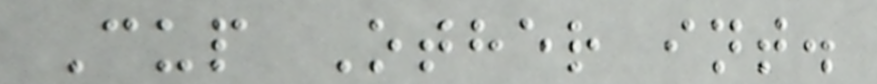Cup Other int.
